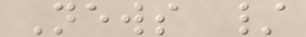News /
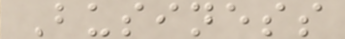Business
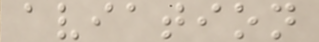aviation
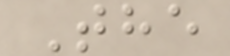The
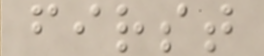first
